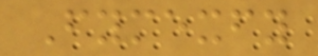Fymexfy
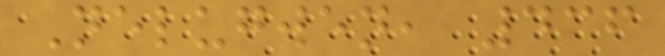Nelugwen, 436
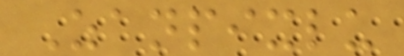Zanpixlu
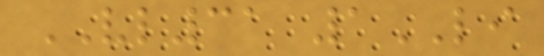VL31 1LI
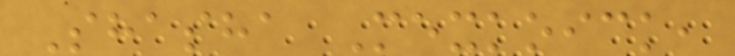Shasha Mexkoick,
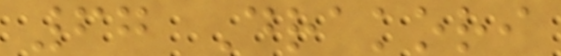67 Drakori
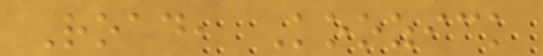Road, Koozick
